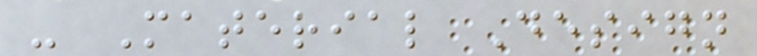- Material Design
